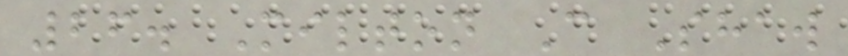26. Milton C Shaw
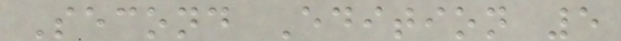Second Edition 5
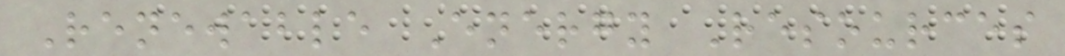Renewable Energy Resources
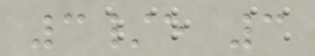3/e 3
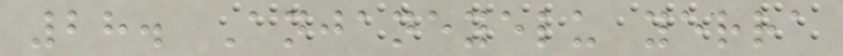28. Anjaneyelu yerra
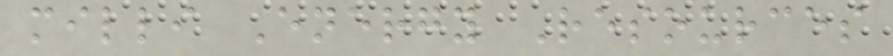milli Energy Resources
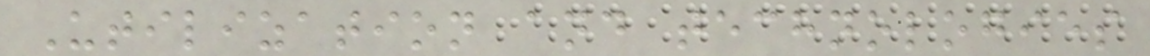Utilization and technologies
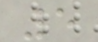5
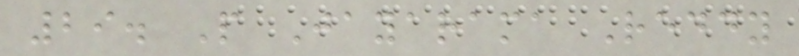29. P Jayarama Reddy
